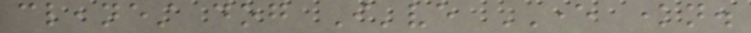cleanest dog I've EVER known.
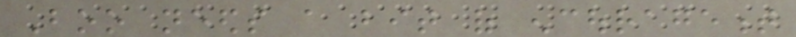Boo needs a bit of encouragement
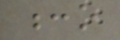:o
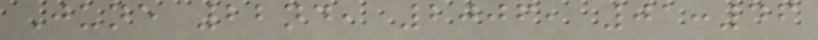June 22nd, 2006, 01:46
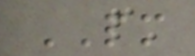PM
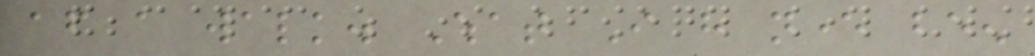after a walk. What I have never been
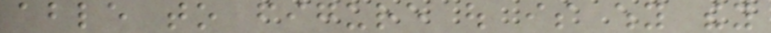able to figure out is why they
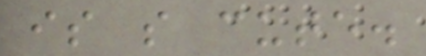is so cute.
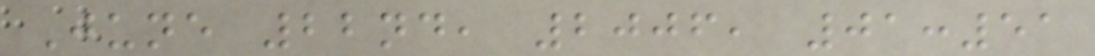June 22nd, 2006, 01:51
